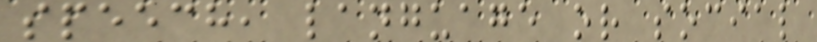speech, language or social
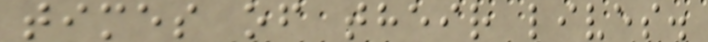times of their lives.
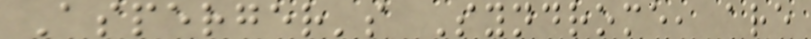Asperger's Syndrome, are
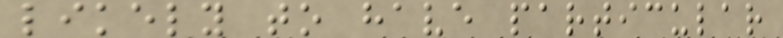likely to have particular
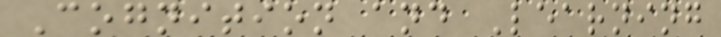Cognition and Learning
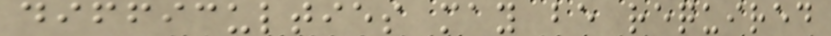difficulties may be required
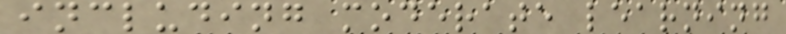including moderate learning
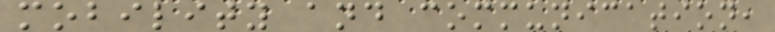mobility and communication,
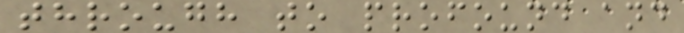through to profound and
